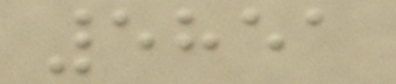5851
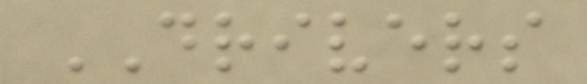DRIVERS
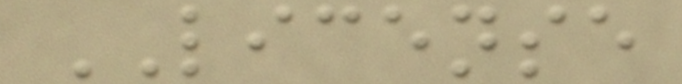LICENSE
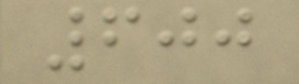600
